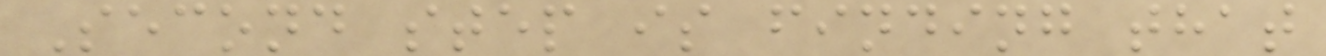Second step is finding that
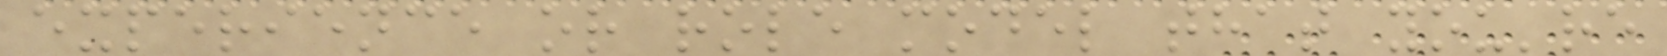experience or role model that you're
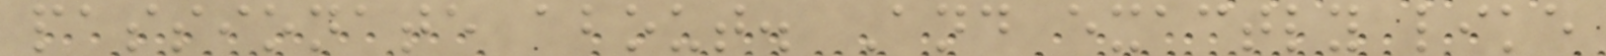passionate about. And exactly like
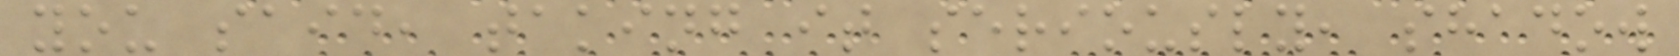you said, taking it seriously, shadow
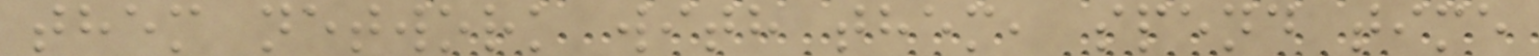them network with them, spend time
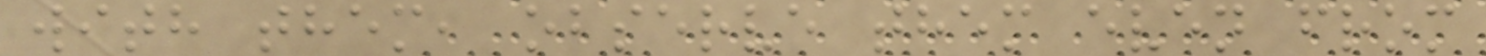with them, observe them even from
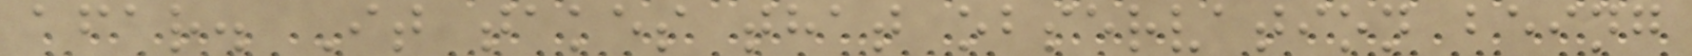afar. It takes that observation being
